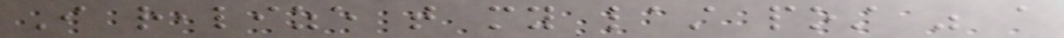I realize that my last post was a
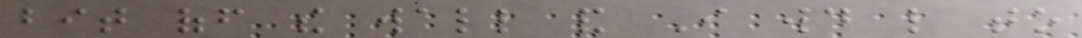bit off the wall and I would like to
